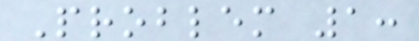Problem 1:
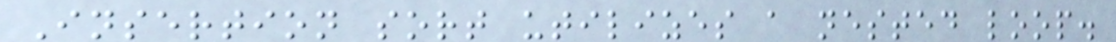Insertion sort utilizes a nested loop.
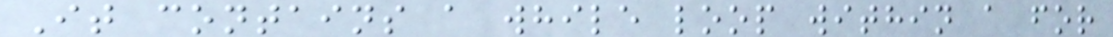It contains a while loop within a for
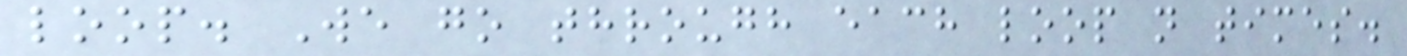loop. We go through each loop n times.
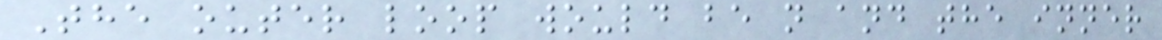The outer loop would be n and the inner
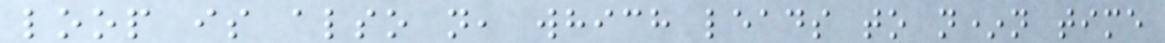loop is also n, which leads to n*n time
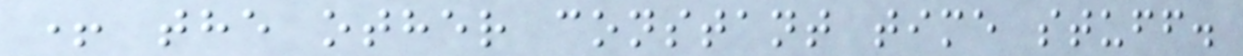+ the other constant time stuff.
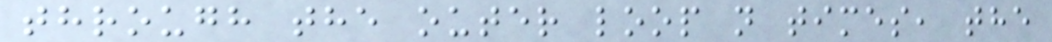through the outer loop n times, the
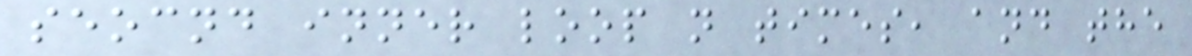seocnd inner loop n times, and the
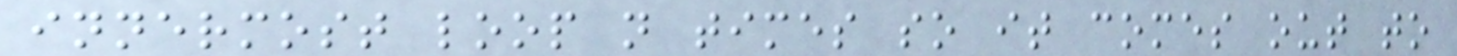innermost loop n times so it comes out to
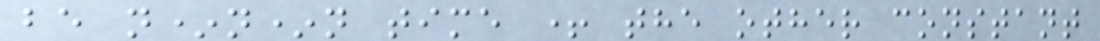be n*n*n time + the other constant
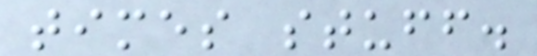times stuff.
